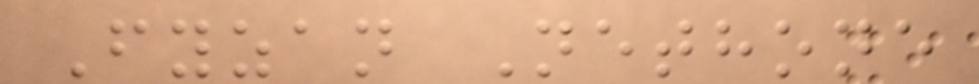Fyzan Nethone
